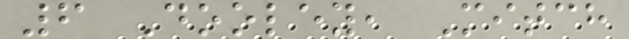6 Dooley, Mitch
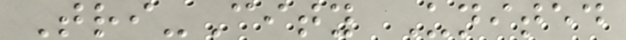Tri-City United
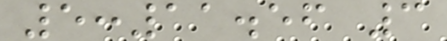5:11.56 3
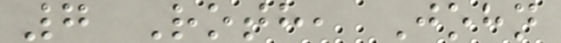7 Roth, John
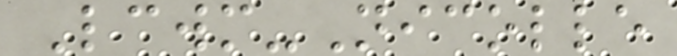Lcwm-Nicolle
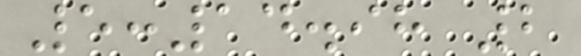5:14.98 2
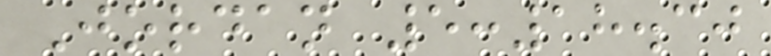Jordan 5:18.30
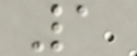1
